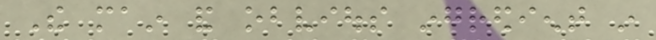The main and obvious ingredient in
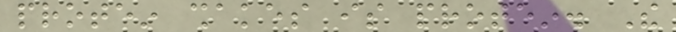protein shakes is protein. The
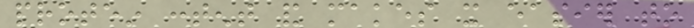protein content and makes it easier to
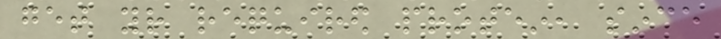get your required protein, since
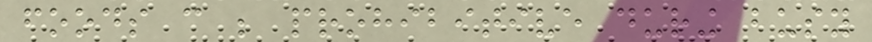foods can be prohibitive during busy
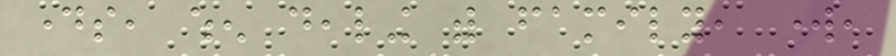days, when dealing with family, work,
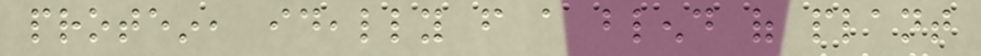protein, ideally from a blend of plant
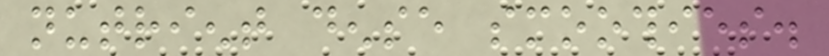nutrient dense smoothies.
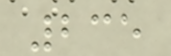235
